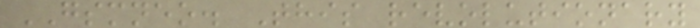GSMNEO. This revolutionary
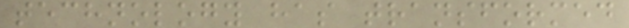technology has transformed
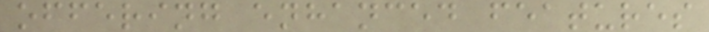offering enhanced features
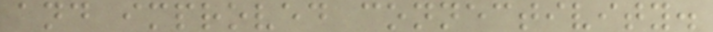and improved connectivity.
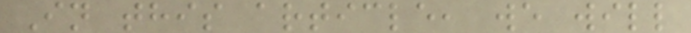In this article, we will
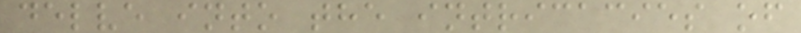delve into the intricacies of
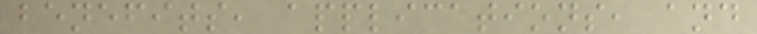benefits, applications, and
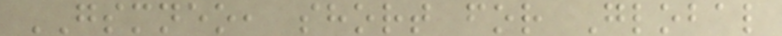GSMNEO, short for Global
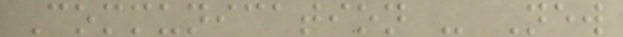Communication - New
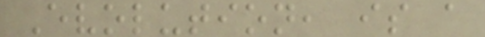Evolution, is a
